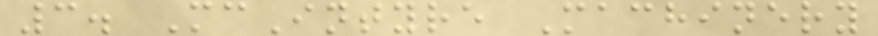3. McIntyre Machinery
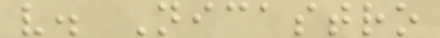v. Nicastro
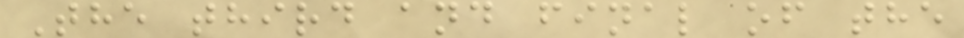The third and final of the
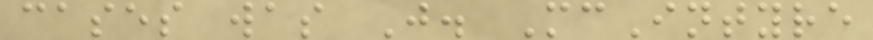cases was J. McIntyre
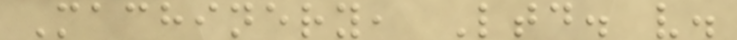Machinery, Ltd. v.
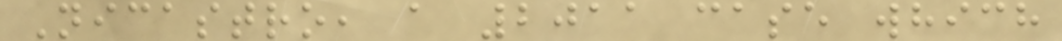Nicastro, a 2011 case which
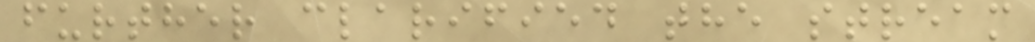further clarified the stream
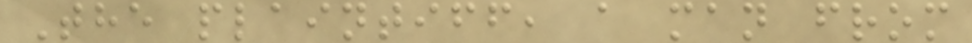The plaintiff, a man from
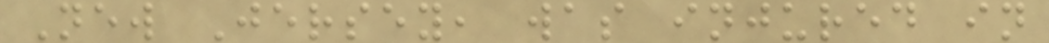New Jersey, was injured in
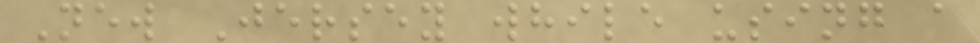New Jersey while using a
